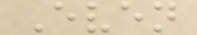Even
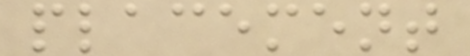placement
